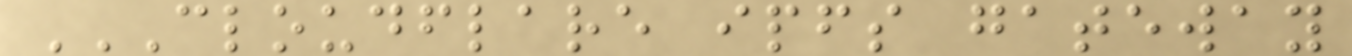CLOUDFLARE IPFS GATEWAY
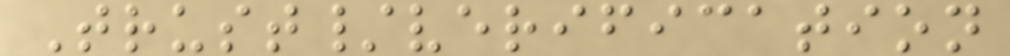Trust/verification
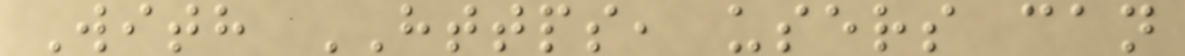With HTTPS, users can
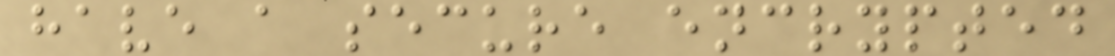have a secure encrypted
